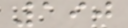190
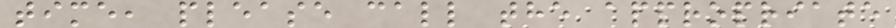time, please call the appropriate
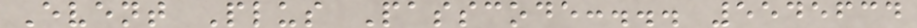Event Plus Passcode:... 5545634
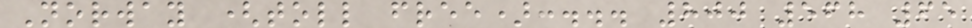Norway (toll free):... 800 568 65
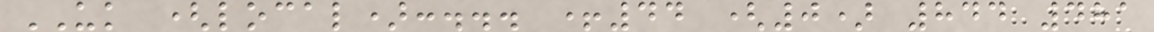UK (local):... +44 (0) 844 481
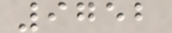9752
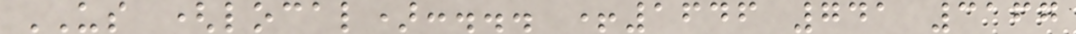US (local):... +1646 741 3167
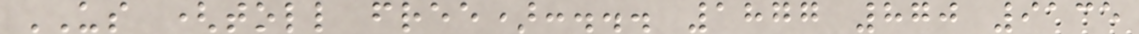US (toll free):... 1877 870 9135
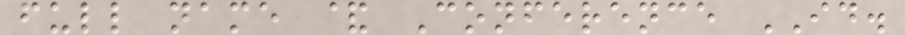full name & Conference ID.
